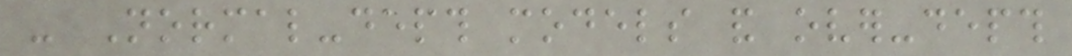- Normal-depth models and over-depth
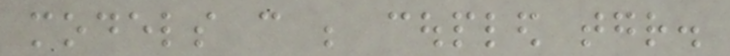models can be coupled together.
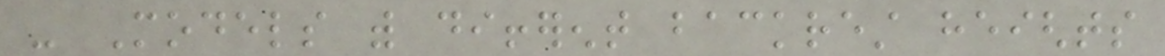- Models with different backrest heights
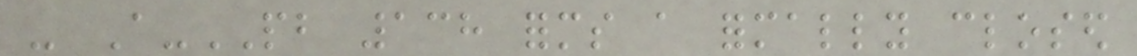- A-PB 138 forms a formally closed
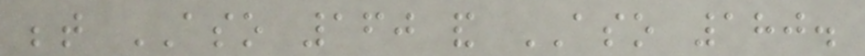between ASO 160 and ASO 180.
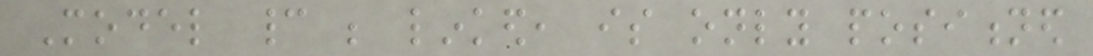Model cannot be linked, is only positioned
